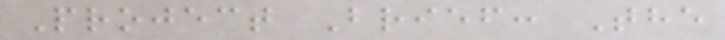Project Brief: The
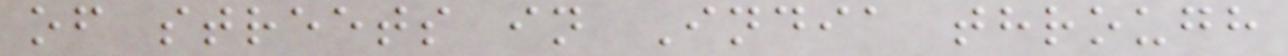of streets in India through
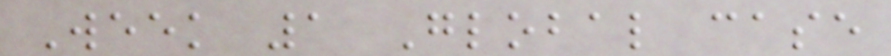Week 1 Global case
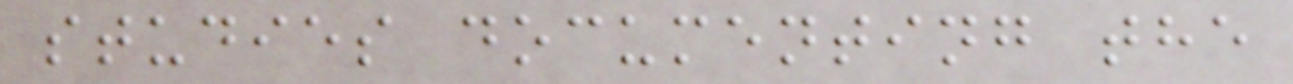studies documenting the
